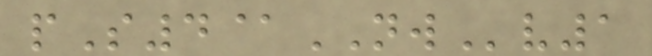pS4@NWv1
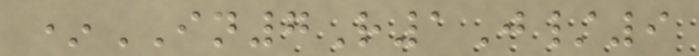*IN7R1J/9
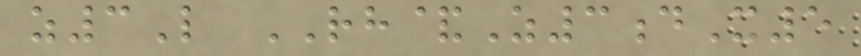z3L RH&Z3dX5
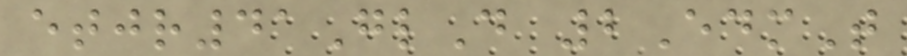etjr41GlD 2EdmT
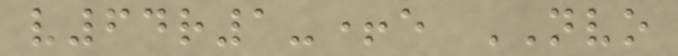v64r1-+e NVO
